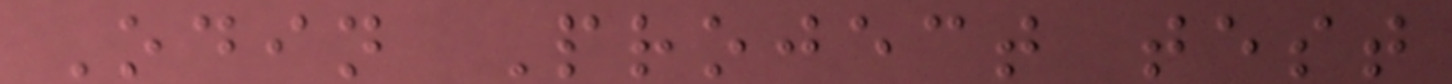Odin Project test
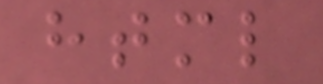html
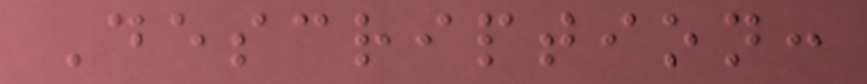Description:
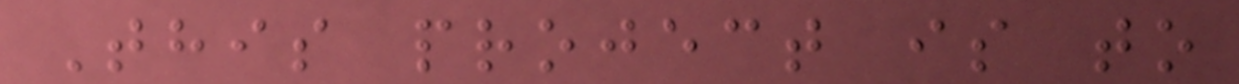This project is to
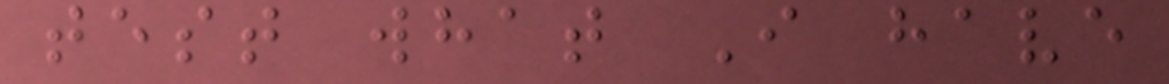test what I have
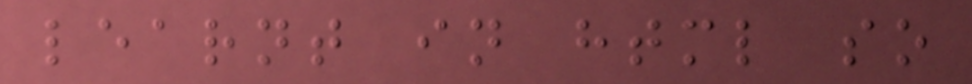learnt in html so
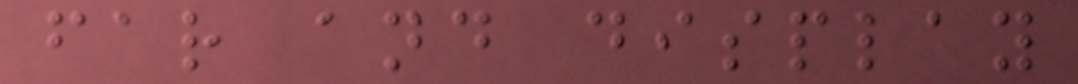far and display
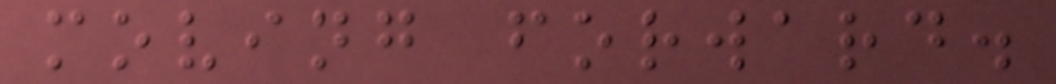moving forward.
